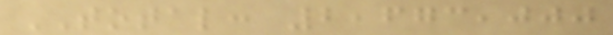TOTAL: 2,673,000
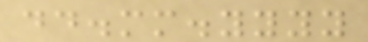dd.mm.yyyy
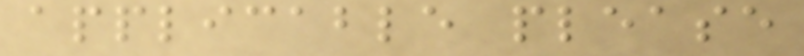applicable please
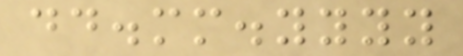dd.mm.yyyy
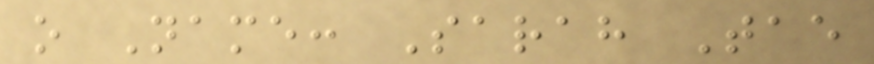o Name: Sarah Tae
